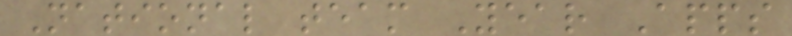National team Year Apps
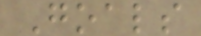Goals
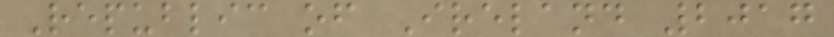Republic of Ireland 2017
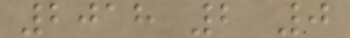2018 2 0
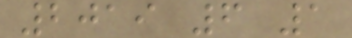2019 6 1
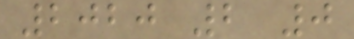2020 2 0
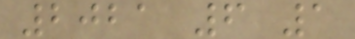2021 6 1
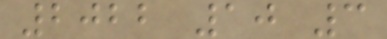2022 10 3
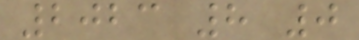2023 8 0
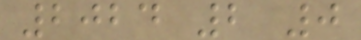2024 2 0
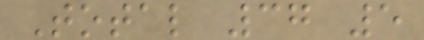Total 37 5
